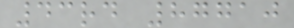43rd 87710
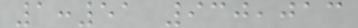1:51 930,013
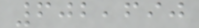602,690
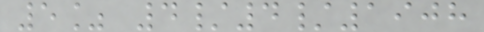5% 4/4/1908
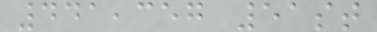441,357 51st
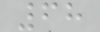68
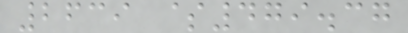2639 $479.37
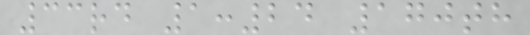33rd 1:24 170th
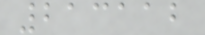213112
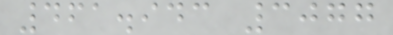461.943 3077
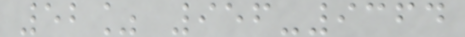52% 956-9364
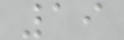19
